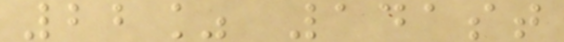22% 141st
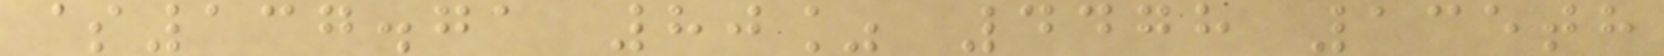$137.71 80% 4478 135th
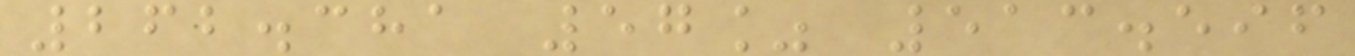262.381 57% 513.596
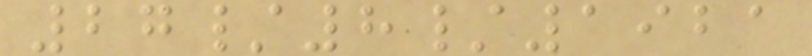27/8/1921
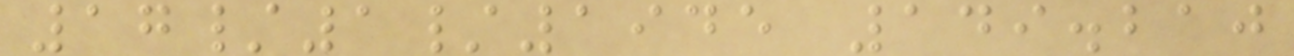17/1/1945 149.210
